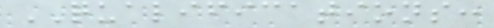QUALIFICATIONS:
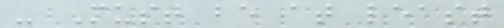- Must be at least
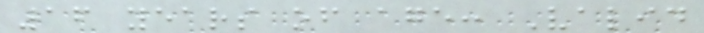16 years of age: Valid
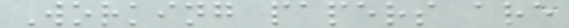Working papers are
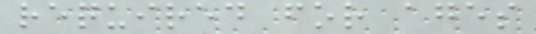required for ages
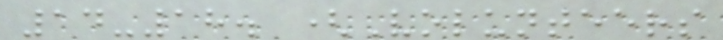14-18. (Volunteers
